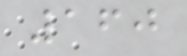160
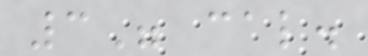3" cal.
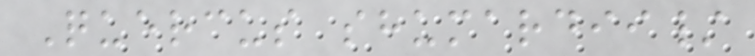Quercus shumardii/
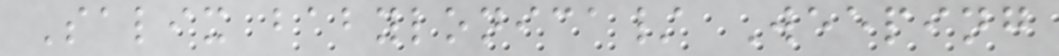Salix babylonica/ Weeping
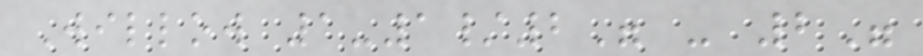Willow 1-1/2" - 2"
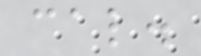cal.
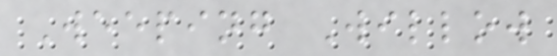Weeping Willow
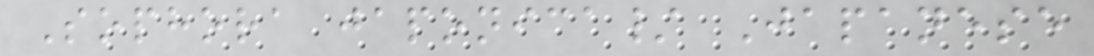Sophora japonica/ Japanese
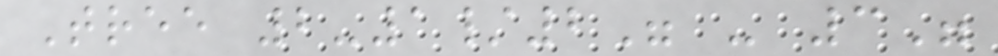Tree 2-1/2" - 3"
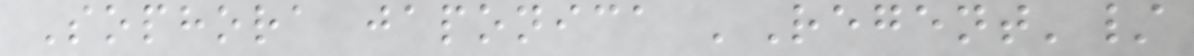Sophora japonica 'Regent'/
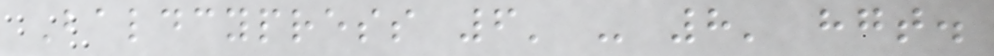Baldcypress 6' - 8' hgt.
